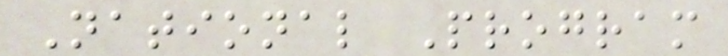National Program
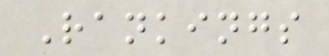Rankings
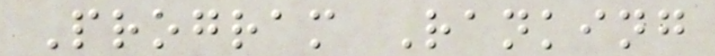Program Ranking
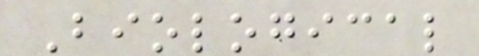Biological
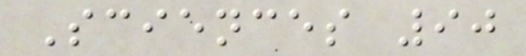Sciences 90
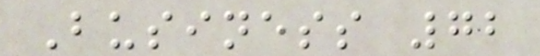Business 72
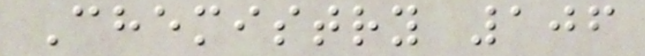Chemistry 106
